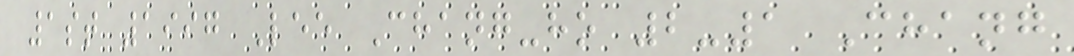1st 1997 Lee Chang-ho 2-1 Chang
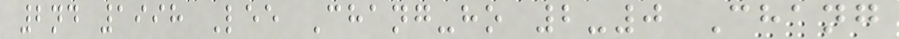2nd 1998 Lee Chang-ho 2-0 Chang
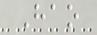Hao
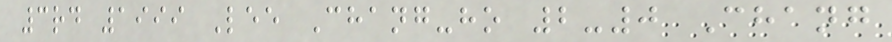3rd 1999 Lee Chang-ho 2-0 Chang
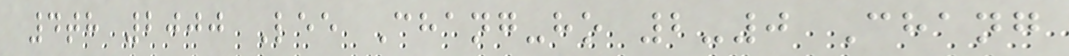4th 2000 Lee Chang-ho 2-0 Chang
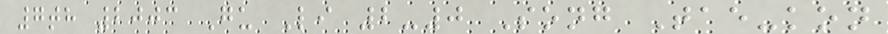7th 2003 Gu Li 2-0 Song Tae-kon
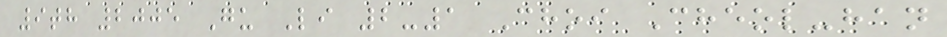9th 2005 Gu Li 2-1 Choi Cheol-han
